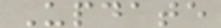Update
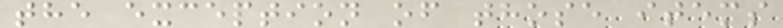the exception of those items
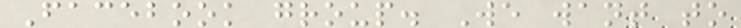Facebook group. We want to
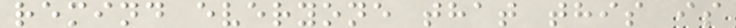remind everyone that this is
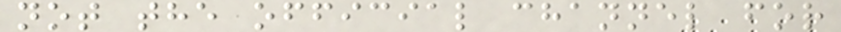not the official channel for
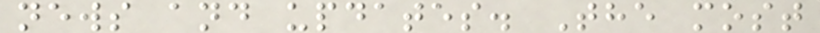news and updates. The most
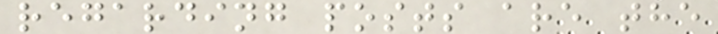regarding posts are the
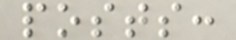posts:
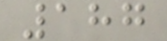187
